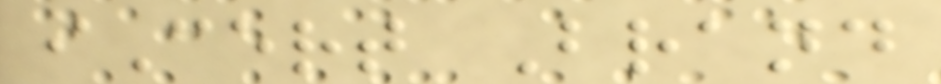iCert Brand
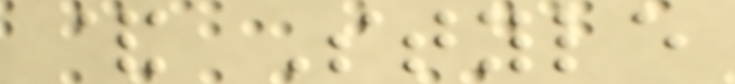& Style
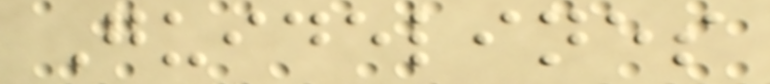Guidelines
